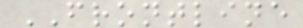FRONTLINE
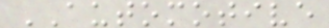AUTOMOTIVE
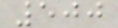500
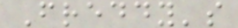Freddy's
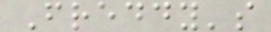Freddy's
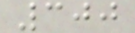300
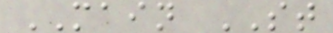MAIN ST
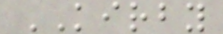KIRBY
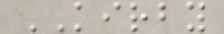KIRBY
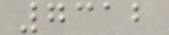7312
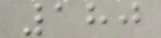180
